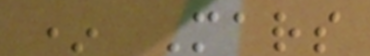* Mars
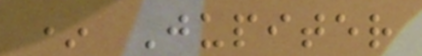* Jupiter
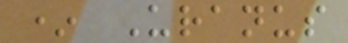* Uranus
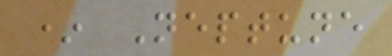* Neptune
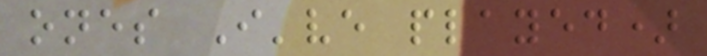ones I've played)
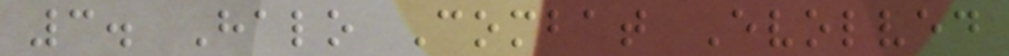3. Halo Combat Evolved
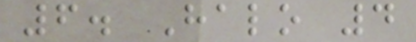6. Halo 4
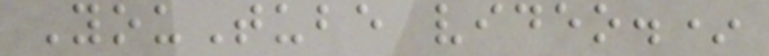YouTube video.*
